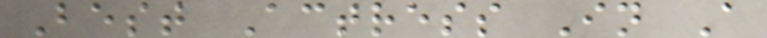Best Actress In A
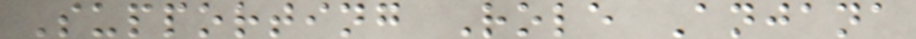Supporting Role Anjana
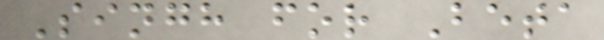Singh for Beta
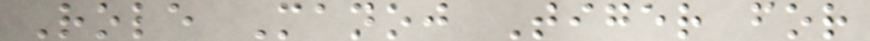Role Manoj Tiger for
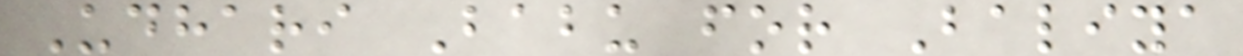Udhari Babu for Baliya
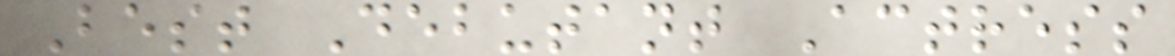Best Debutant Actress
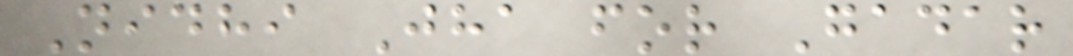Nidhi Jha for Gadar
